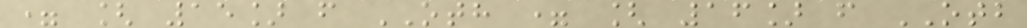= [ 15] f OTH = [ 16] f OTB
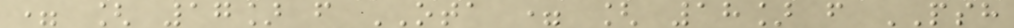= [ 17] f OTA = [ 18] f PSH
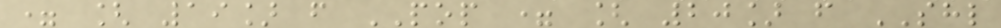= [ 19] f POP = [ 20] f SHL
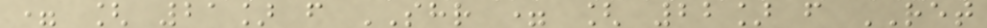= [ 21] f SHR = [ 22] f RET
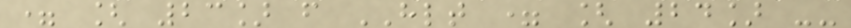= [ 23] f HLT = [ 24] --
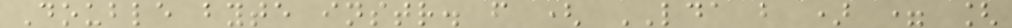Double byte instr. f ( LDA b ) = [
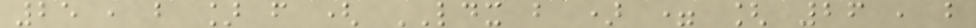25 , b ] f ( LDX b ) = [ 26 , b
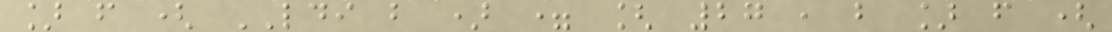] f ( LDI b ) = [ 27 , b ] f (
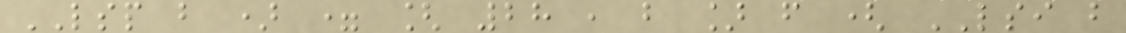LSP b ) = [ 28 , b ] f ( LSI b
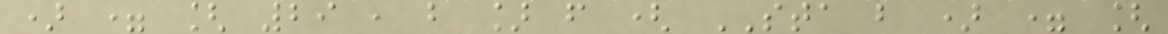) = [ 29 , b ] f ( STA b ) = [
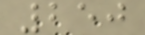250
